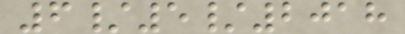6/5/2018
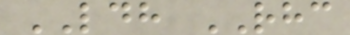LDH RHC
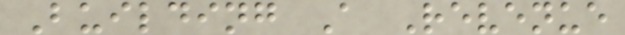Building A Revenue
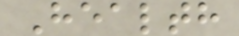Health
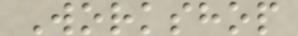Workshop
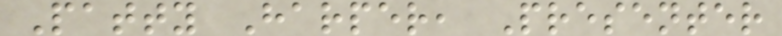Patty Harper, Presenter
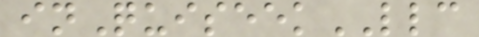inQuiseekLLC
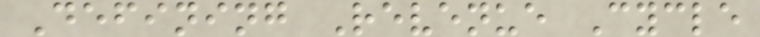Defining Revenue Cycle
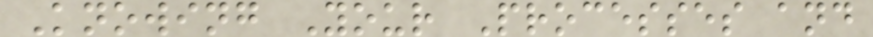Knowing Your Processes and
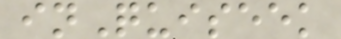inQuiseek
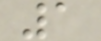1
